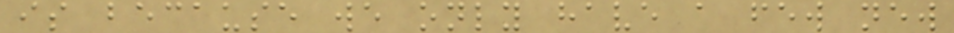is because we only have a few new
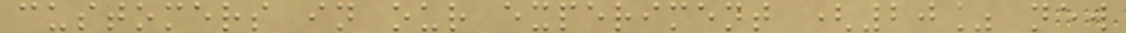customers in our experiment (20% new
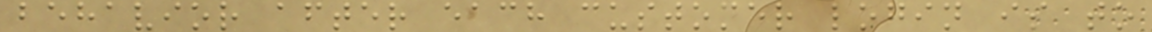behavior after each customer login is to
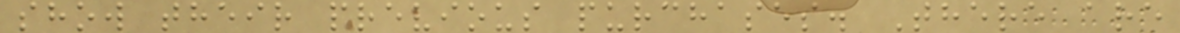show their previous purchases. There are
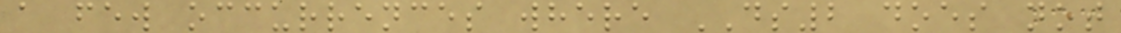a few occurrences where DS2 does not
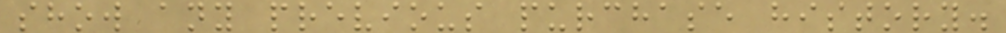show any previous purchase history.
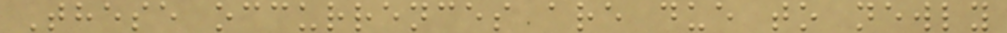These occurrences are due to newly
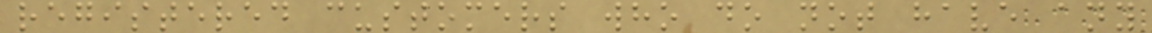registered customers who do not have any
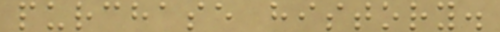purchase history.
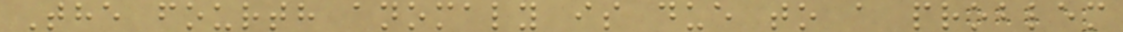The fourth anomaly is due to a problem
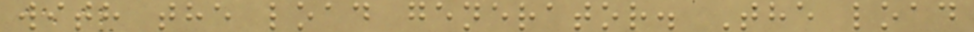with the load generator. The load
